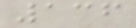136
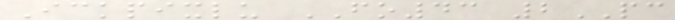Ickpixlu FO43 2PC
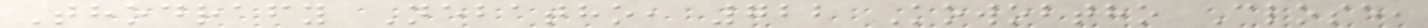Thodrafy Nebatho, 722 Kowobtho Close,
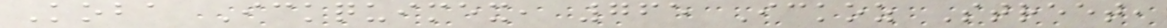Koba Ickquimex, 765 Ickoz Street,
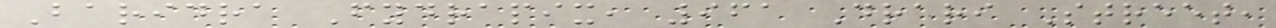Baridra Fydrapix, 961 Drari Street,
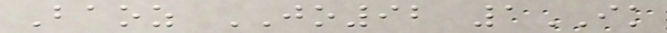Baoz JO92 1IK
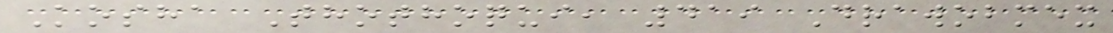Kosha Thothoqui, 419 Drawobmex
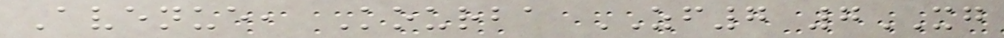Avenue, Kourba ZF7 7XG
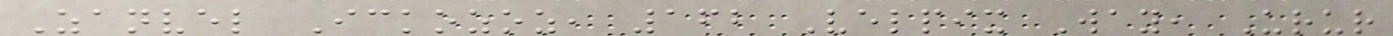Zanvel Ickozoz, 162 Velpix Way, Urur
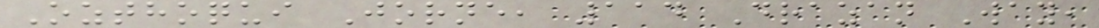Ozthoqui Jorne, 114 Drazan Way,
